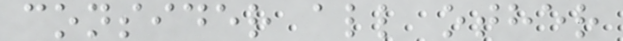consider all other
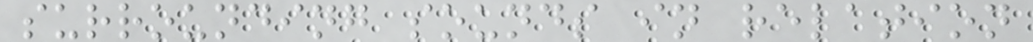surrounding sounds in relation
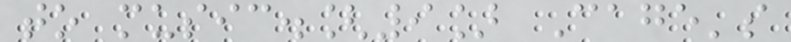to music.[9] Cage's
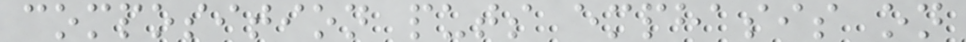composition puts emphasis on
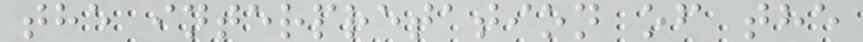the interpretation of the
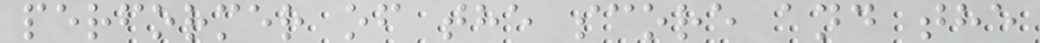performer of the score and the
